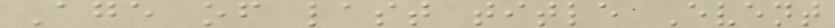Age of last title Event
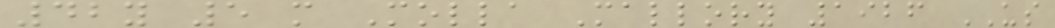42y 5 m Molla Mallory 1926 US
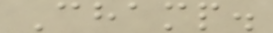Champ.
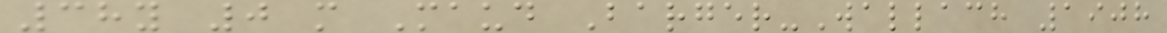38y 0 m Maud Barger-Wallach 1908
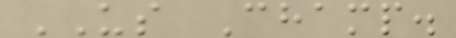US Champ.
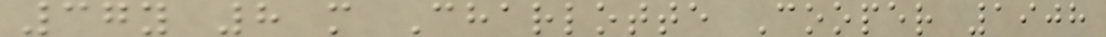37y 8 m Charlotte Cooper 1908
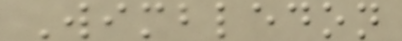Wimbledon
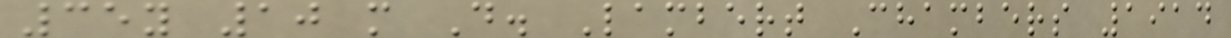35y 10 m D. Lambert Chambers 1914
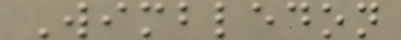Wimbledon
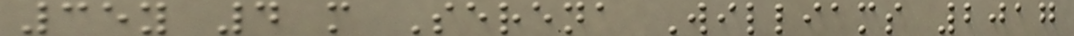35y 4 m Serena Williams 2017
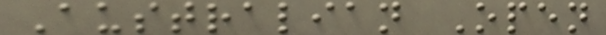Australian Open
